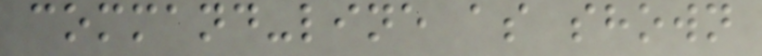command-line as shown
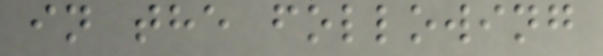in the following
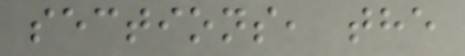sections, the
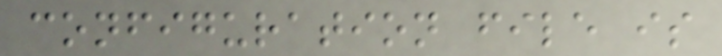configuration file is
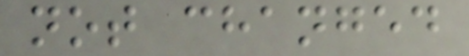not changed
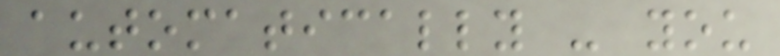automatically - you
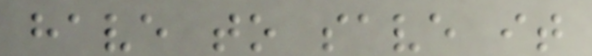have to save it
